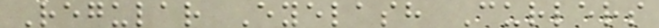Regular Eyelash Curlers
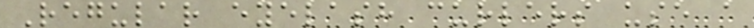Regular eyelash curlers use a
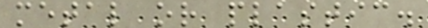metal or plastic.
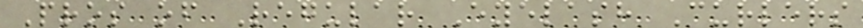Pros of Regular Eyelash Curlers
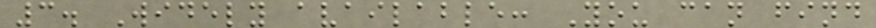3. Widely available: You can find
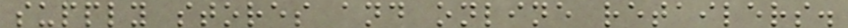supply stores and online retailers.
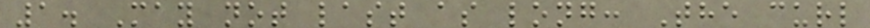1. May not last as long: The curl
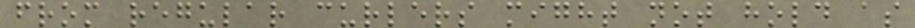from regular curlers might not hold as
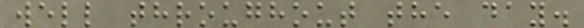well throughout the day.
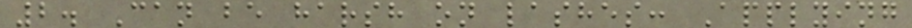2. Can be harsh on lashes: Applying
